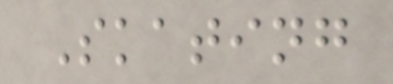Skating
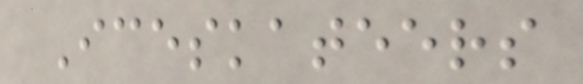Iceskateers
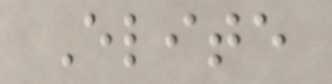Elite
